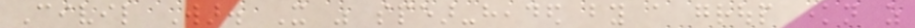Civil War. It was spear-headed by a group known as
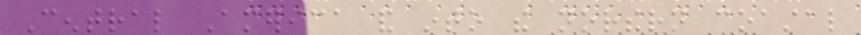Central America and into the northern coastal
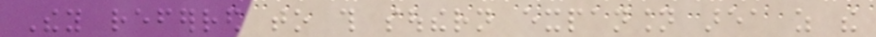They referred to this southern expansion area as the
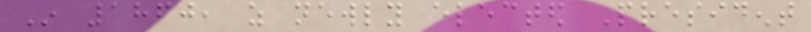In 1860, as newly elected President
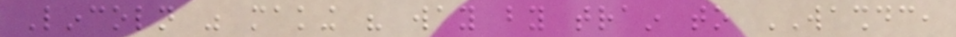Lincoln was making his way by train to WASHDC,
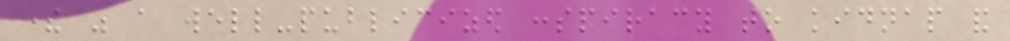there was a well-publicized conspiracy to kidnap and
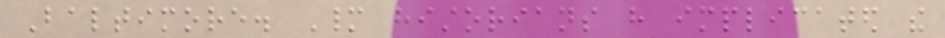Baltimore. Many historians have implicated the
